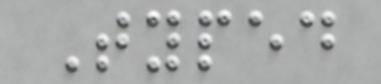Typed
